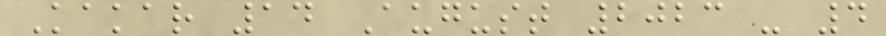Kakar 14 August 2023 - 4
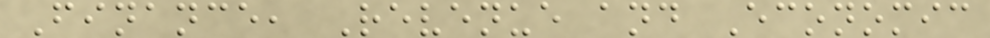Finance, Revenue and Economic
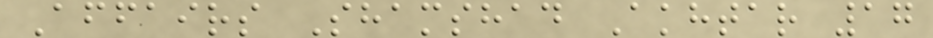Affairs Shamshad Akhtar 17
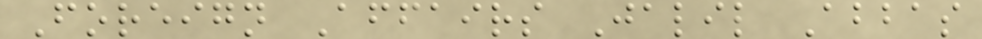Foreign Affairs Jalil Abbas
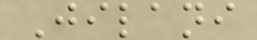Jilani
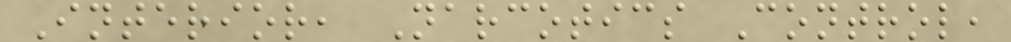Interior, Narcotics Control,
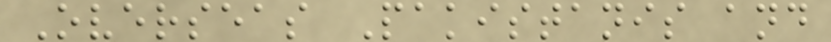Overseas Pakistanis and
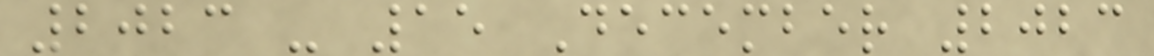2023 - 15 December 2023
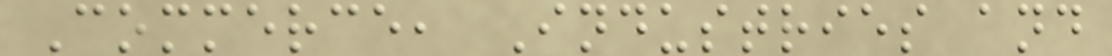Commerce, Industries and
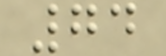74
